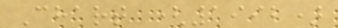Chart (1992)
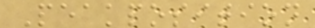Peakposition
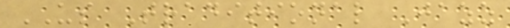US Traditional Jazz
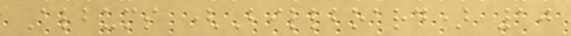Albums (Billboard) 10
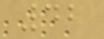42
